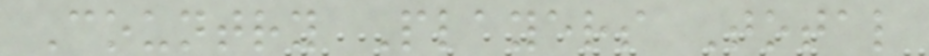Country Players Total
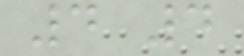4 4
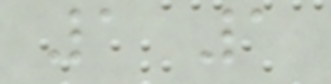1 1
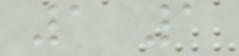1 1
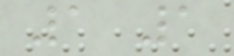1 1
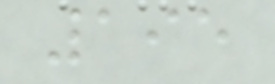195
